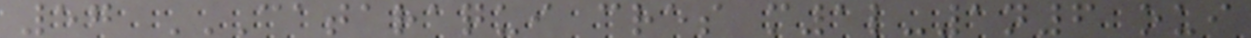57 CATARAQUI CRES M1L-1N6 OUI
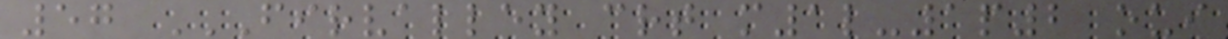57 FIRVALLEY CRT M1L-1P2 OUI
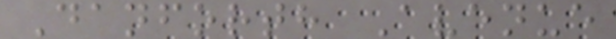Danforth Avenue
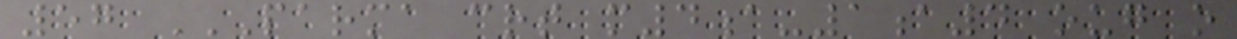57 PARMA CRT M4A-1A4 OUG O
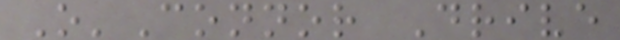O'Connor Drive
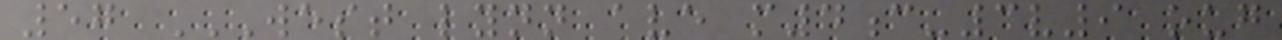57 WEST LYNN AVE M4C-3V9 OUG
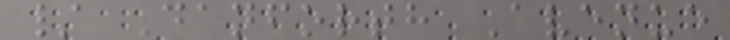/ Danforth Avenue
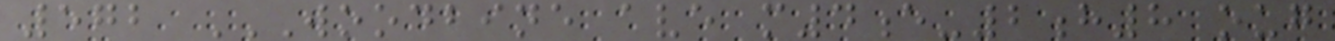572 WOODBINE AVE M4E-2H8 OUG
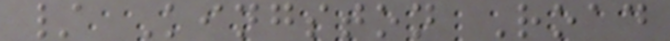/ Kingston Road
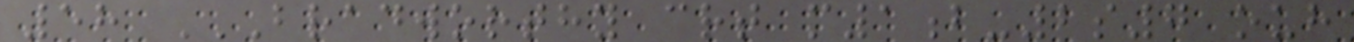58 BRADWORTHY CRT M1B-2S7 OUH
